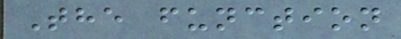The function
